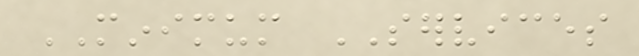MINIMUM SERVICES
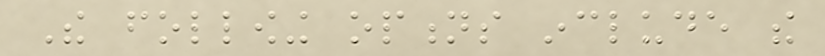The following options include the
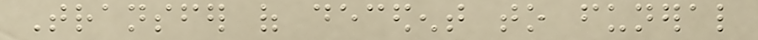Transfer of decedent to funeral
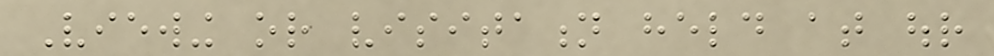Viewing or visitation held at our
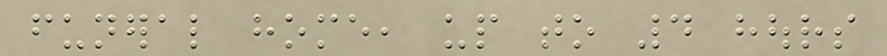funeral home, up to 4 hours
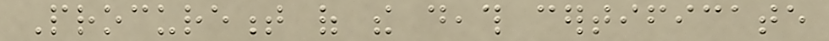Procurement of the death certificate
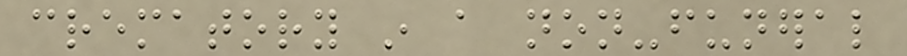crematory in a non-funeral
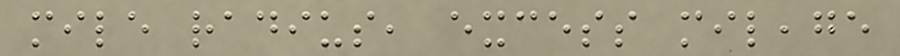mile radius, excess mileage
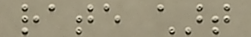rate chart
